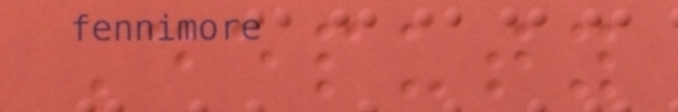Deputy
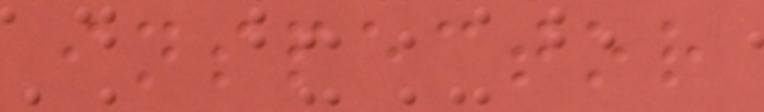inspector
